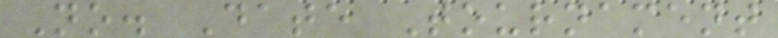No. Date Tournament
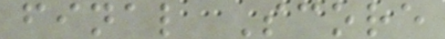final Score
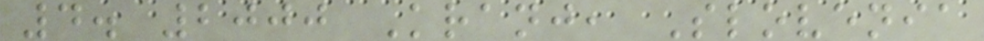4. 2000 Kranj, Slovenia
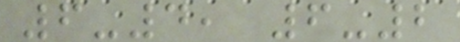6-4, 6-2
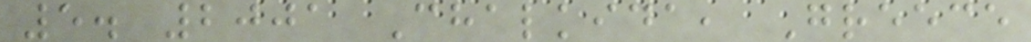5. 2001 Chalkida, Greece
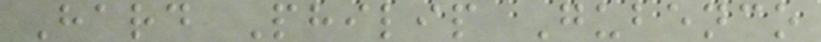Hard Philip Gubenco
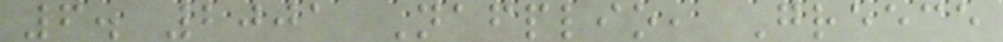6. 2001 Nafplio, Greece
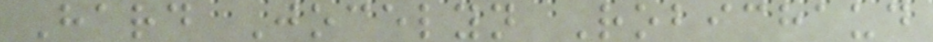Hard Jocelyn Robichaud
